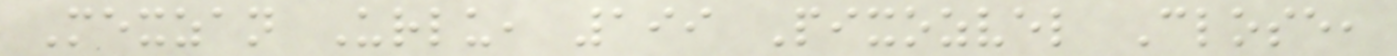Mexzan Urlu, 199 Pixozvel Close,
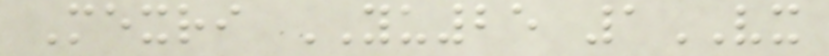Mexri YU25 1VX
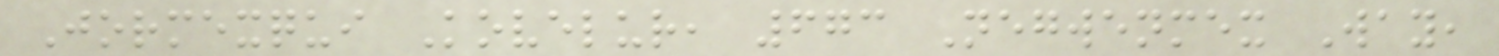Jormexqui Kovelur, 673 Negwenmex Way,
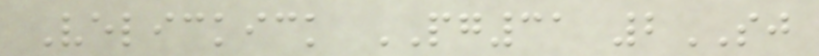Velickick PG31 2SJ
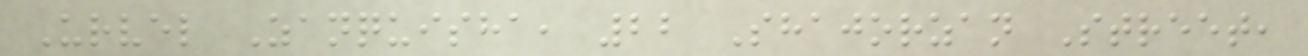Urvel Zanquisha, 22 Shajorzan Street,
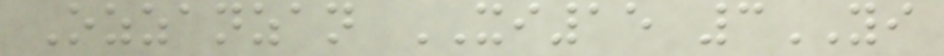Ozzanzan XI15 3YI
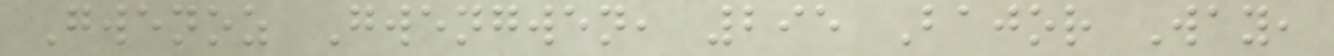Gwenoz Gwengwen, 295 Bajor Way,
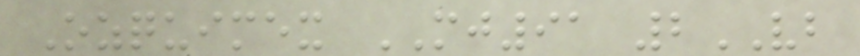Ozquimex MJ91 2VB
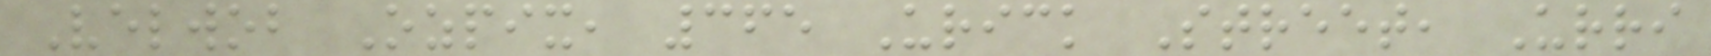Velwob Ozpix, 365 Urick Street, Urri
